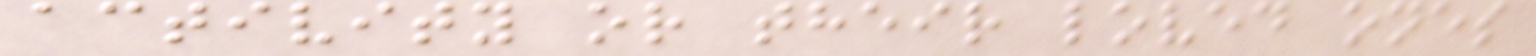activity or their loved ones
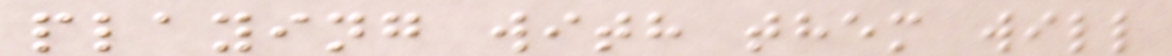playing with them will
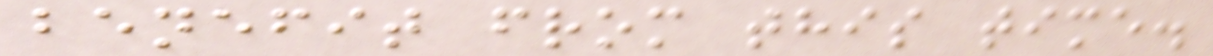benefit from this time.
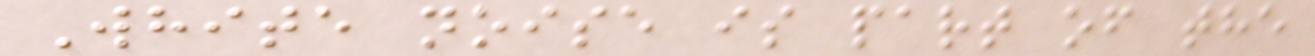White noise is part of the
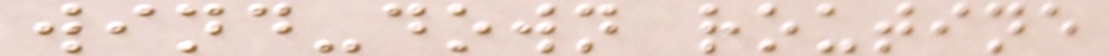wind-down routine
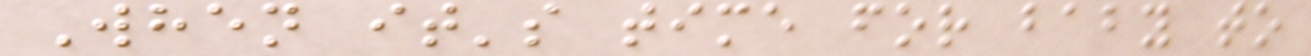When it's time for baby to
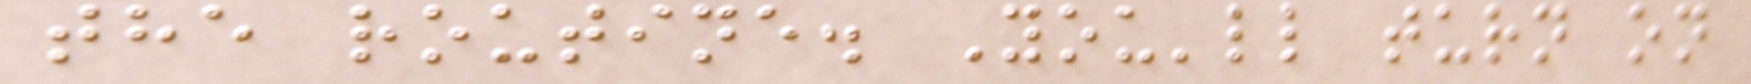the routine. You'll turn on
